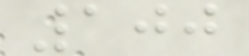100
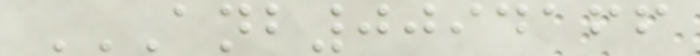ANB0094166
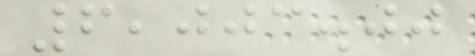6,003.00
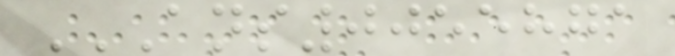ANS0055871
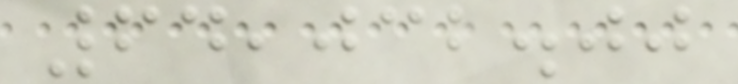64,032.00
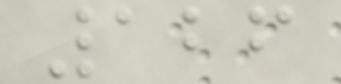126
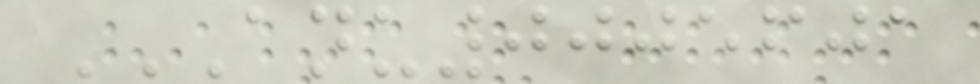ANU0005601
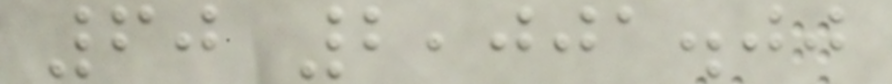60 2,001.00
